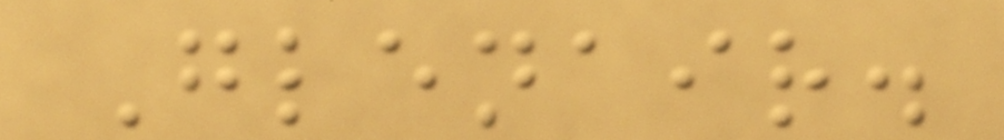Glenair.
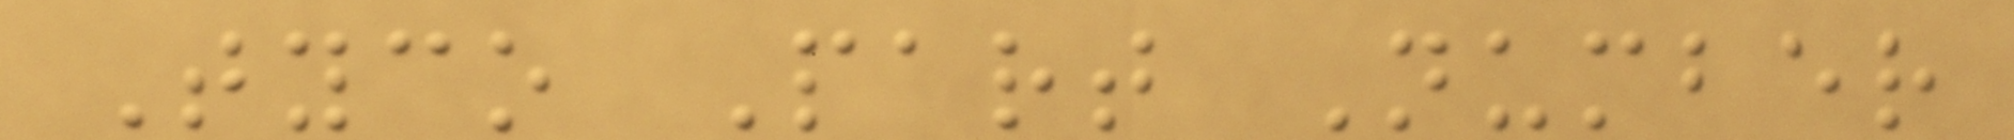Tyco Part Number
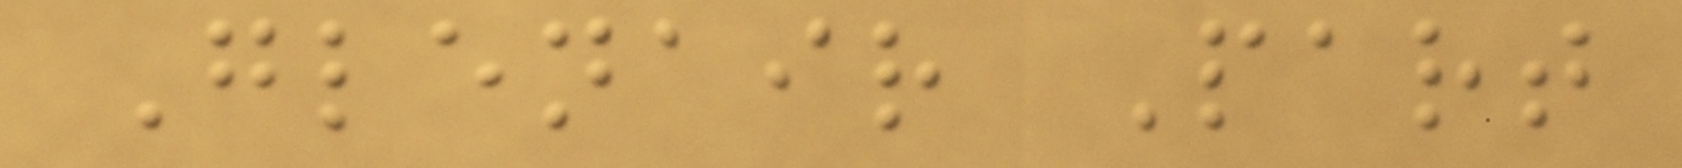Glenair Part
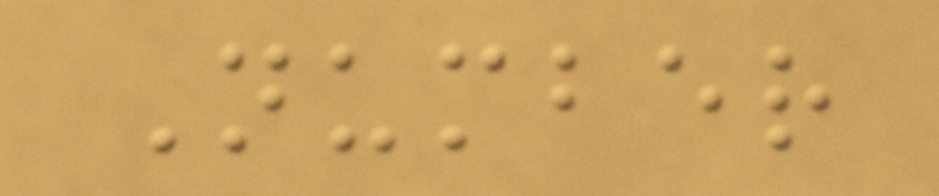Number
